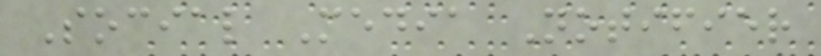Social Media Notifier
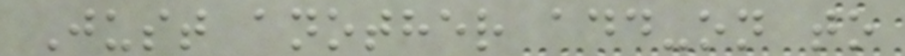Just another add-on to
